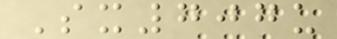Sx707u
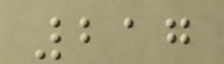217
